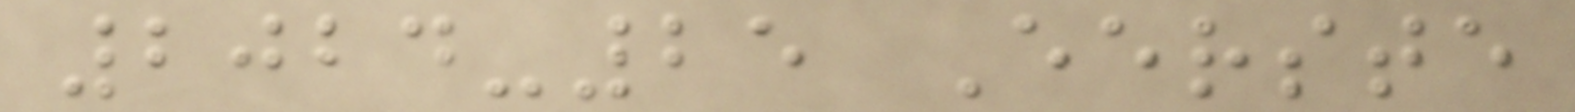2024-25 Eerste
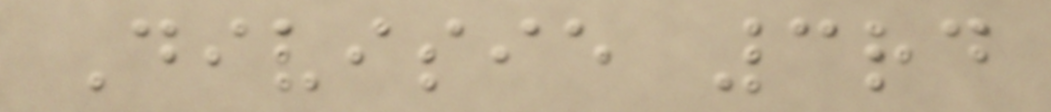Divisie 3rd
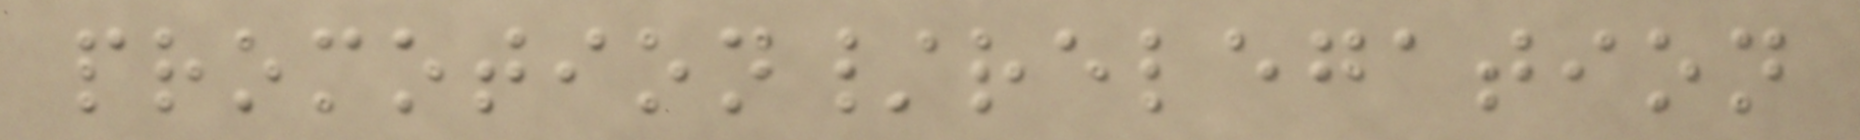promotion/relegation
